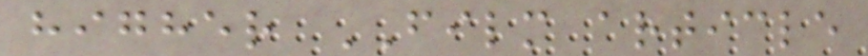higher FILM article
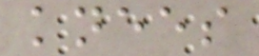knees
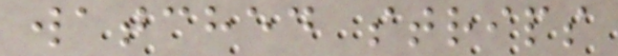watched strips
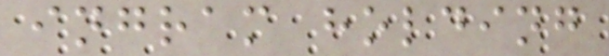ingram holding
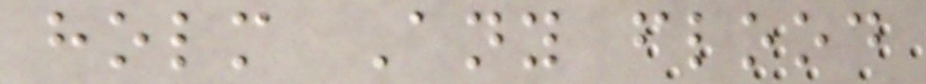holm Any flood
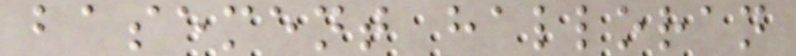basement halloran
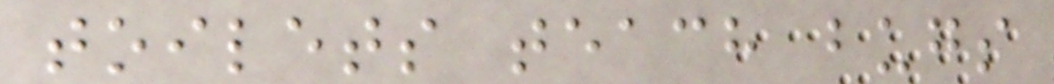toilets teach bugs
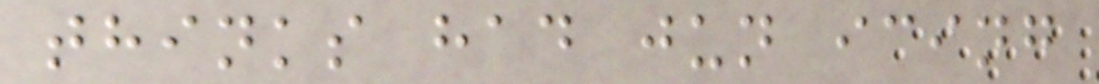thinks had jun icing
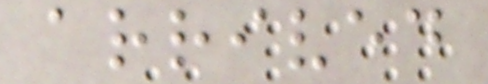arrived
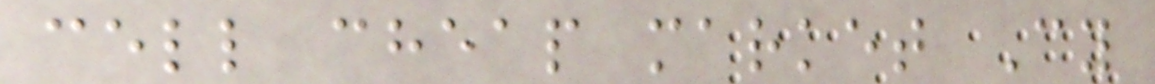cell cheap market Cy
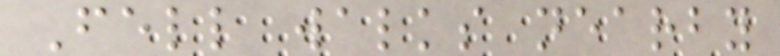Fell walks nearby
